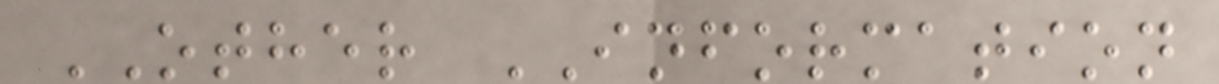OTHER INFORMATION
